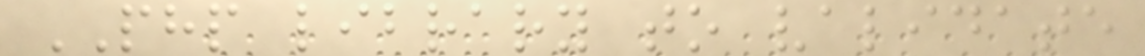PHP library to validate
